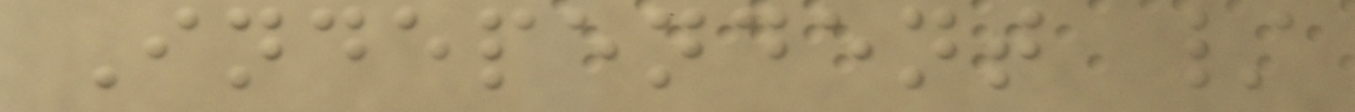Independent /
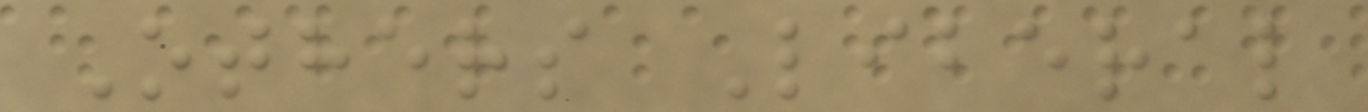Others Liberal
